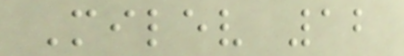Milev 12
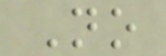No
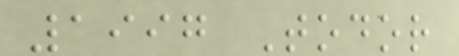1997 Todor
